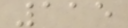115
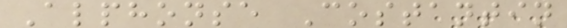Alphonse Costantin
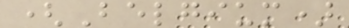(Belgium)
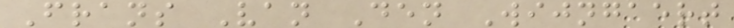Frans Van Den Wijngaert
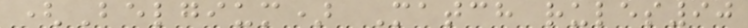(Belgium) Match rules90
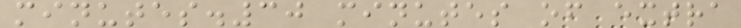minutes.30 minutes of extra
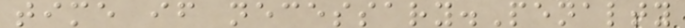time if necessary.Penalty
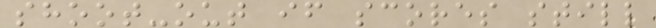shoot-out if scores still
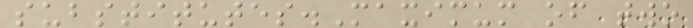substitutes.Maximum of two
